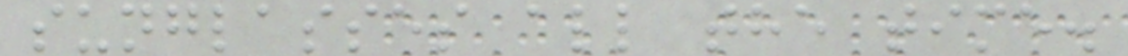sunglasses all the time.
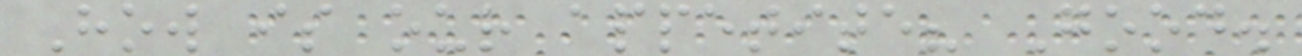How is our appetite? Good.
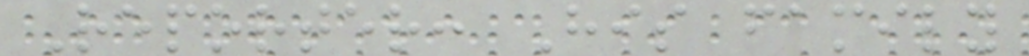Reporter: His family
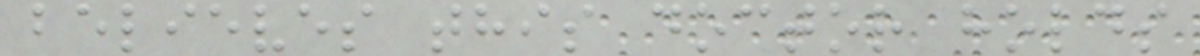believes this doctor holds
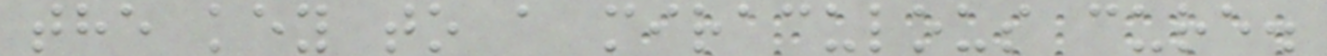the key to a miraculous cure.
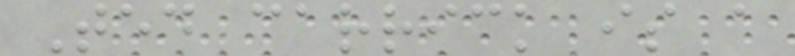Ted carrick is a
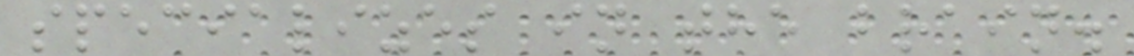specializes in the brain.
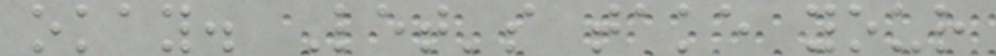okay. Let's take your
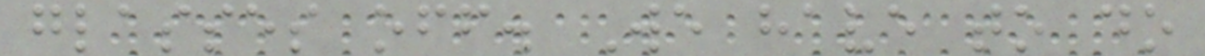glasses off. We have to do
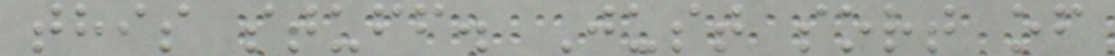this stuff. Just sort of
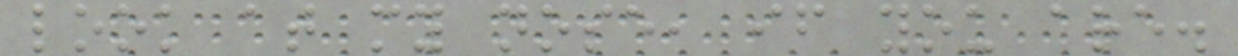look at my nose, if you are.
